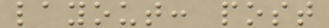layout: post
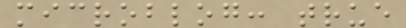microblog: true
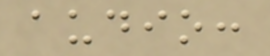audio:
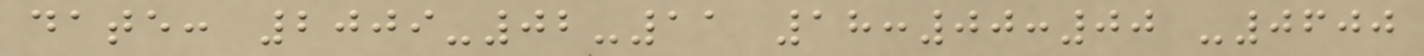date: 2009-02-11 18:00:00 -0600
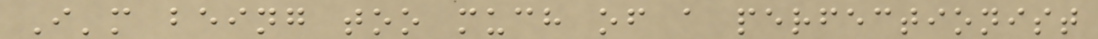I'm being too much of a perfectionist
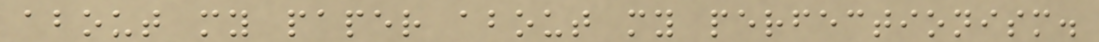about my paper about my perfectionism.
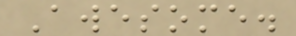Awesome.
